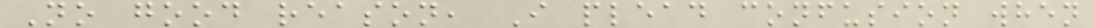No good reason, I plead confusion when
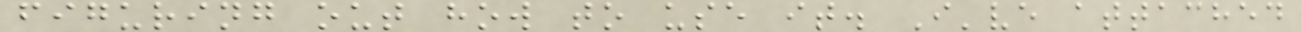figuring out how to use it. I've attached
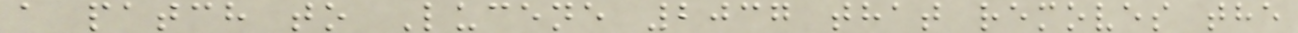a patch to Lucene 2037 that removes the
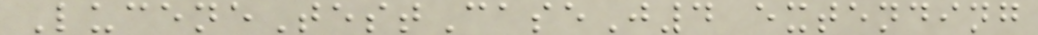LuceneTestCaseJ4 extending
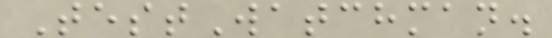TestWatchman.
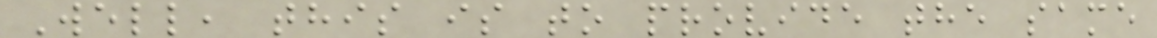Well, this is to provide the same
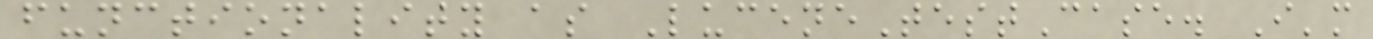functionality as LuceneTestCase. I'm
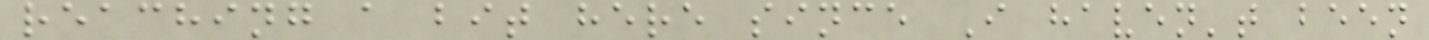reaching a bit here since I haven't been
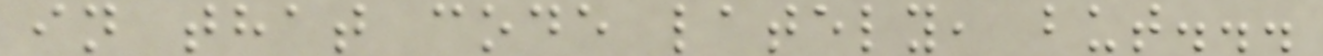in that code lately, but...
